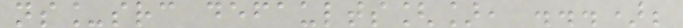ns_src defaults[], ...);
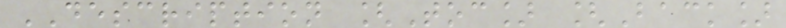DESCRIPTION [Toc] [Back]
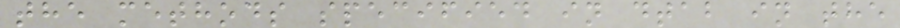the methods specified in dtab in the
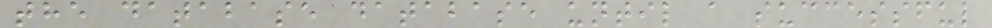the database database until a successful
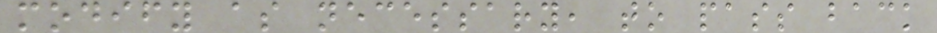modify as necessary, to pass back
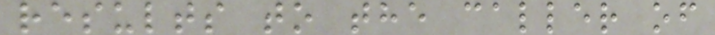results to the caller of
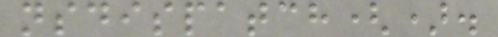nsdispatch().
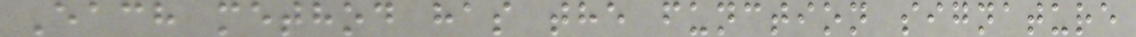Each method has the function signature
